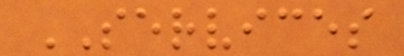SERVICES
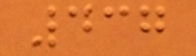437
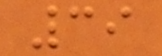39
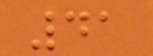41
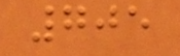705
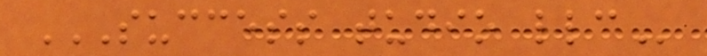SUCCESS TUDIO LLC
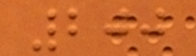200
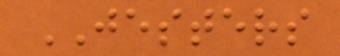JESTERS
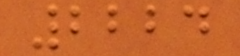2224
